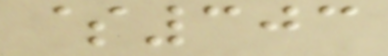$303
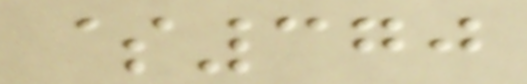$370
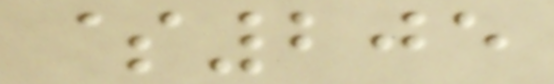$205
